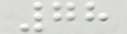78
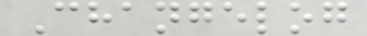Changelog
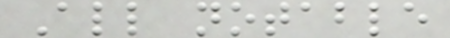All notable
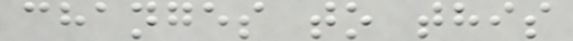changes to this
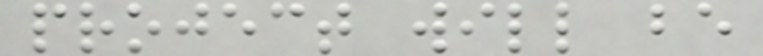project will be
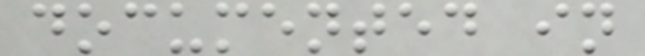documented in
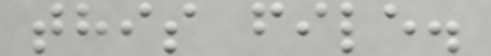this file.
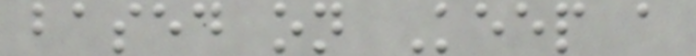based on Keep a
